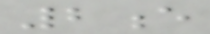2e
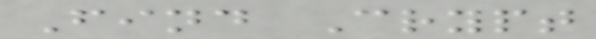Find Crypt
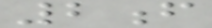2f
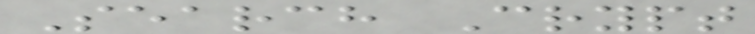Search Crypt
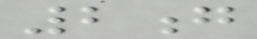2g
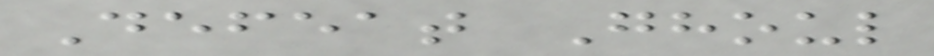Defeat Ghoul
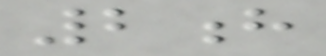2h
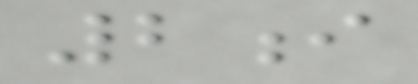2i
